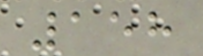158
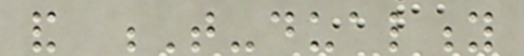and T-duality
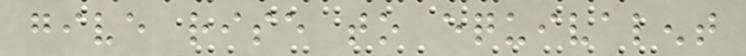give rise to equivalent
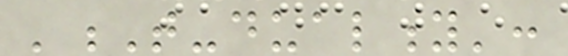'T-duality':
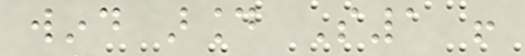wind around S1 !
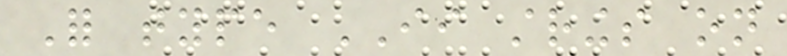For type II strings on
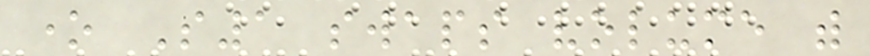one S1 swaps volume with
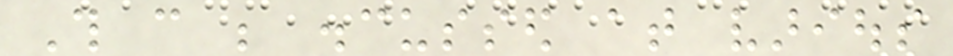This can be discussed at various
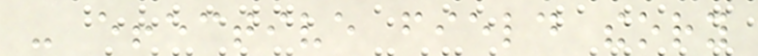- effective field theory
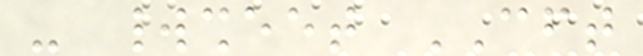- worldsheet CFT
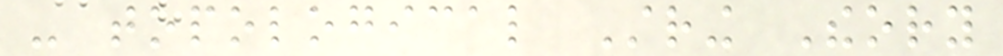- topological String Theory
